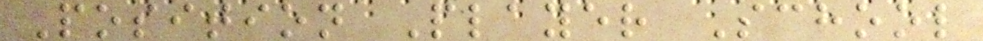Position Player School
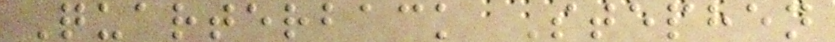Quarterback Stephen
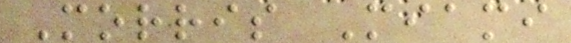Morris Miami
